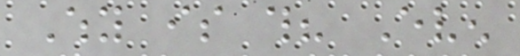Why is this? Even
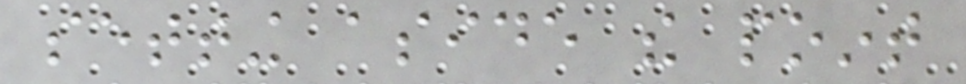setting aside the point
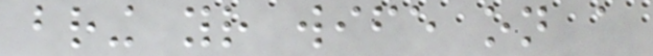bring your wife on a
